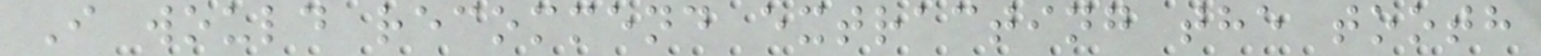I would recommend extracting the tooth
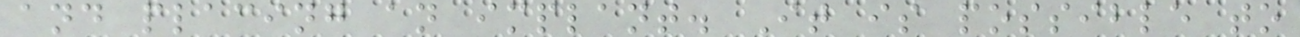and placing an implant. It is possible to
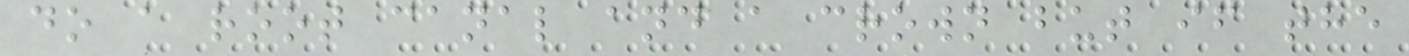do a root canal and a crown but if the
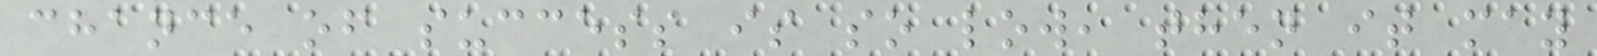chance of success is so low, then it may
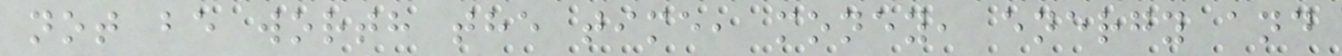not be worth the time, money, energy and
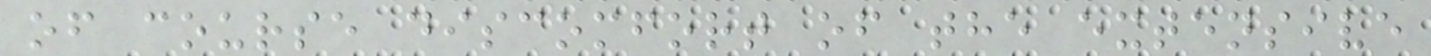of course discomfort of the extensive
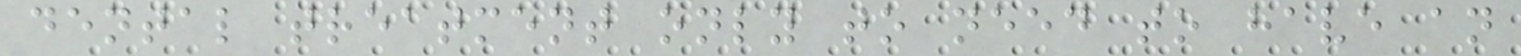dental treatment only to need to have an
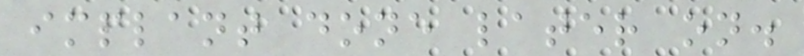implant done later on.
